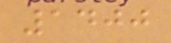1400
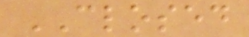CLOSED
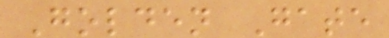Golden Gate
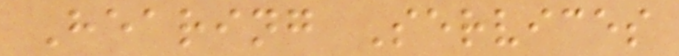Hearing Services
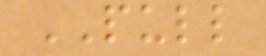PULL
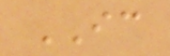IC
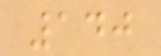140
